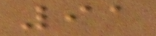91
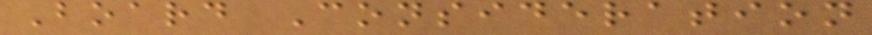Board Consideration
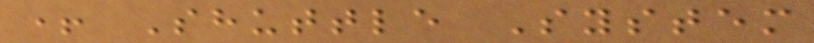+ Shuttle System
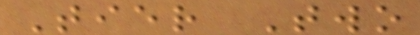Tier Two
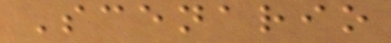Scenario
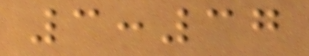3:37
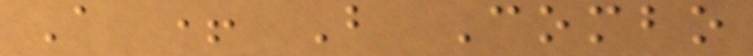A + B Combo
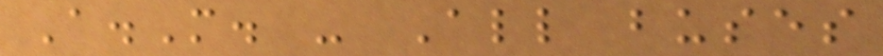A.M. - All buses
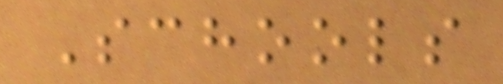Schools
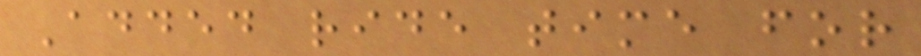Added ride time for
